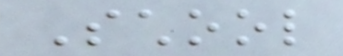School
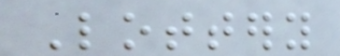Lottery
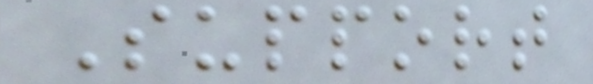Support
